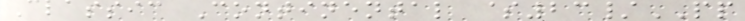Classic Continental $23/PP
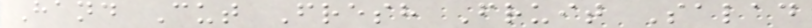Hand Cut Fresh Fruit Salad
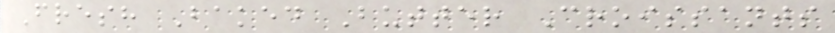Fresh Baked Butter Croissants
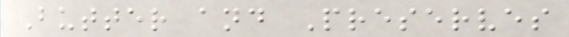Butter and Preserves
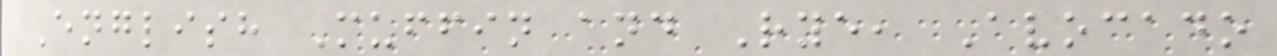English Muffin and Rye, Avocado
